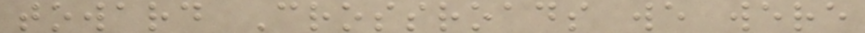toward Crossroads we were
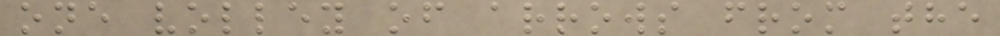one volley of arrows from the
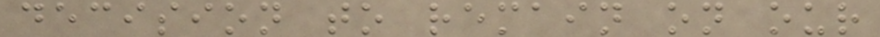decision to remain on our
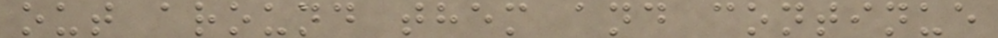out around them and continue
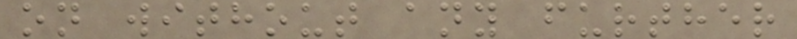on without any further
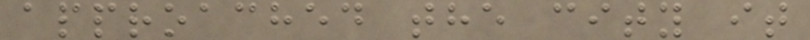approached the city it
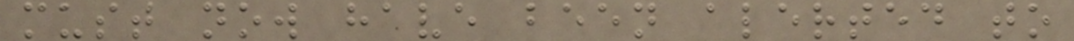must now have been alerted to
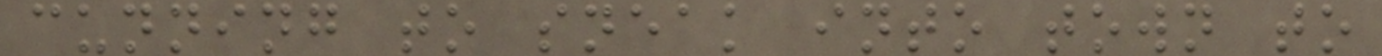cunning to sneak into town to
